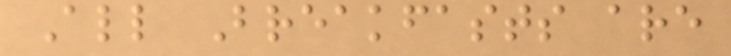All Breakfasts are
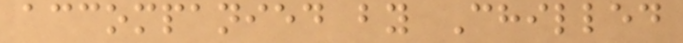accompanied by Chilled
